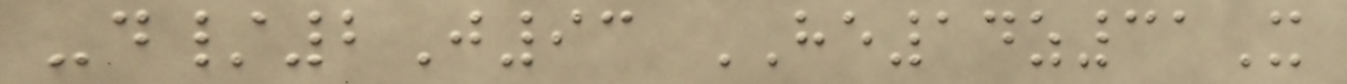-d/2J93 HE14z31X
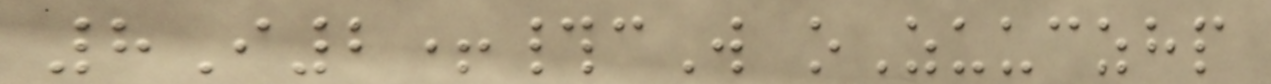8I2+#cW oZuuczhp
